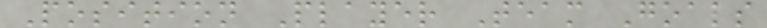Position Player Team Goals
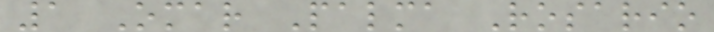1 Omar Palma Rosario
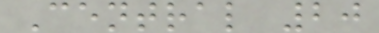Central 20
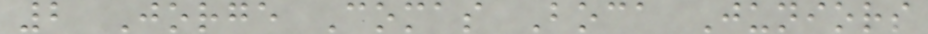2 Jorge Comas Boca Juniors
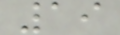19
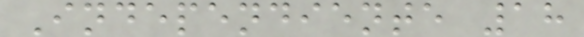Independiente 18
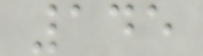145
